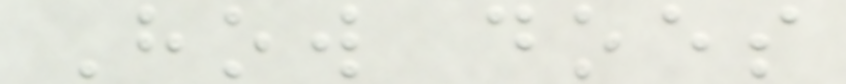How does
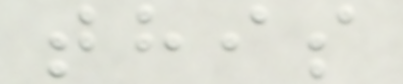this
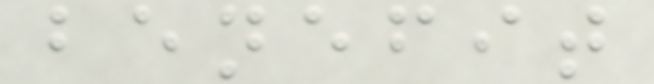benefit
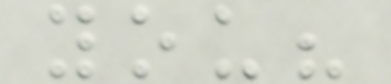you?
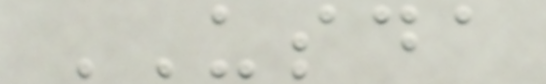USDA
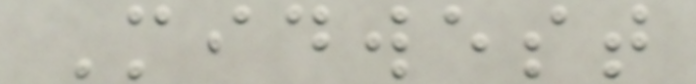Midwest
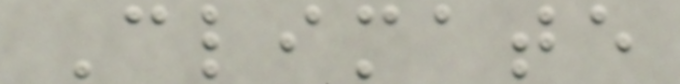Climate
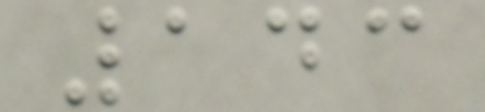143
